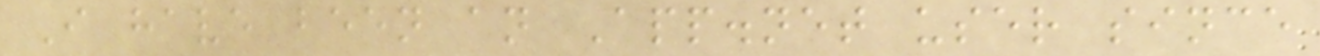I have been an App.net user since
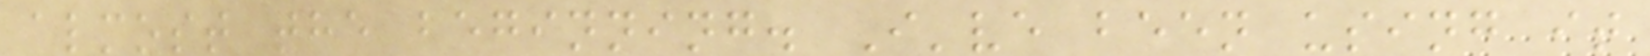almost the beginning. I've been using it
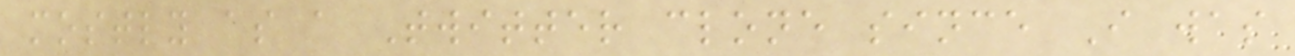mostly as a Twitter clone since I was
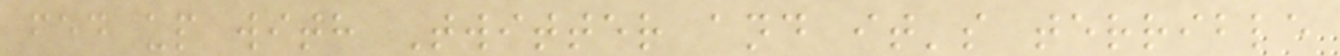fed up with Twitter and it's terrible
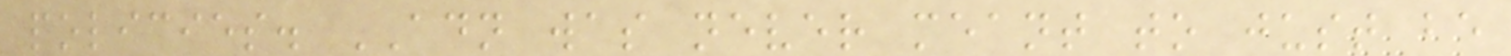policies. ADN was never meant to just be
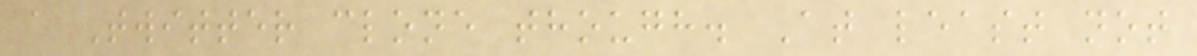a Twitter clone though. At least not
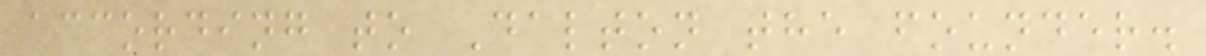according to Dalton the founder.
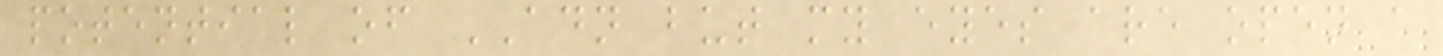potential of ADN but my eyes are open a
